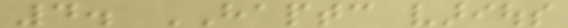4. HAPTC various
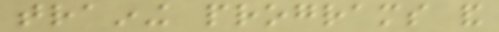training programs and
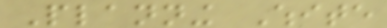Planning White
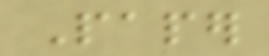Paper
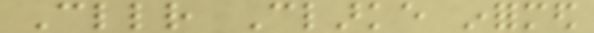Cllr Clarke informed
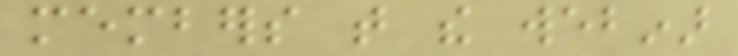members that the webinar
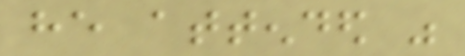he attended was
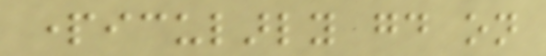particularly good on
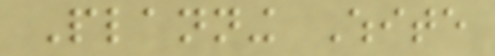Planning White
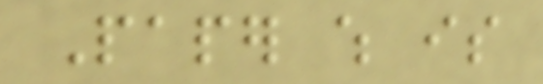Paper which is
